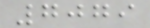7079
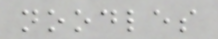noodles
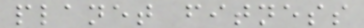planet fitness
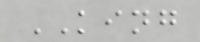KING
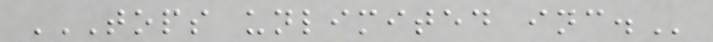TOPS UNLIMITED INC.
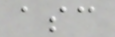asc
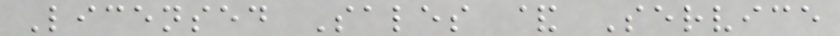Licensed Sales & Service
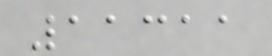11311
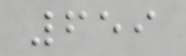659
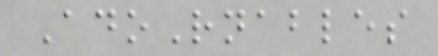AdoRnables
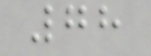78
